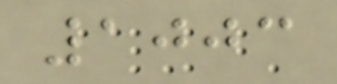1003
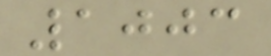1003
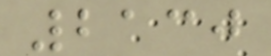2130
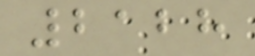2128
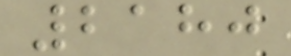2180
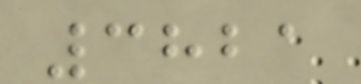3821
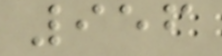956
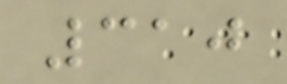310
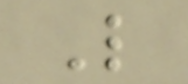L
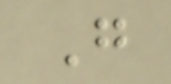G
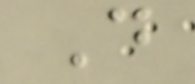D
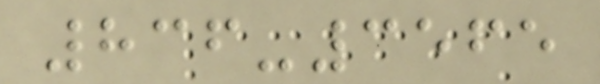836-3565
